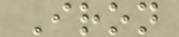Iron
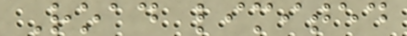Road limited
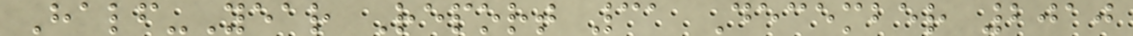Half-Year Report 31 December 2010
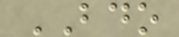BDO
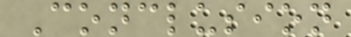Conclusion
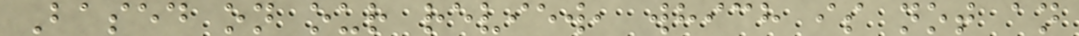Based on our review, which is not an
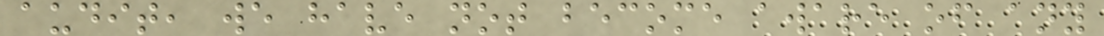audit, we have not become aware of any
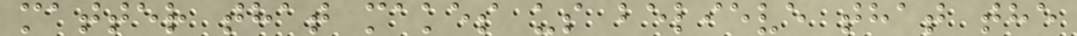matter that makes us believe that the
